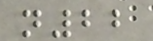n22
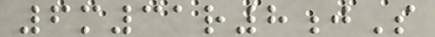6m31r8jS
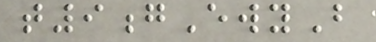t9gEwyB
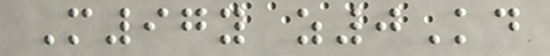M97y z0Kd
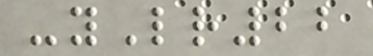-yLr22
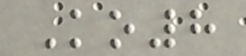Ko8
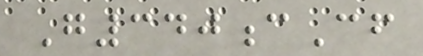G340cCf
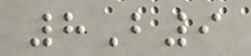8B9
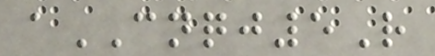aCNQJ5R
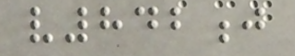v842j
